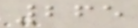265
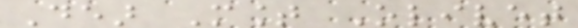Dear Mount Olivet
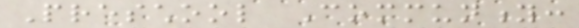Preschool Community:
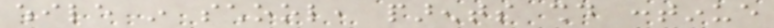while in school, parents should continue
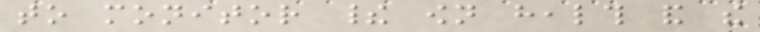to monitor their own health and the
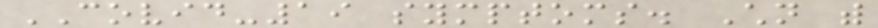COVID-19 symptoms. Children with
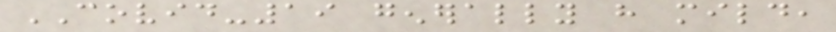COVID-19 generally have mild,
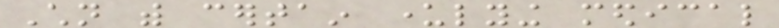Children with certain underlying medical
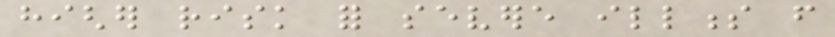higher risk for severe illness from
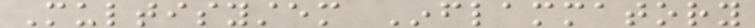Multisystem Inflammatory
